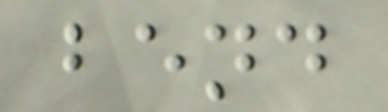bend
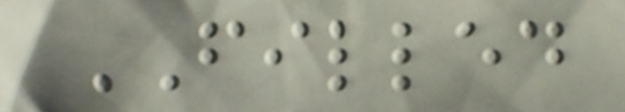FILLED
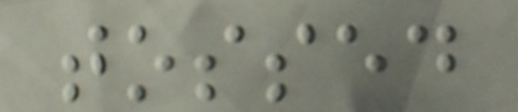tossed
